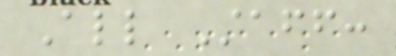All Staff:
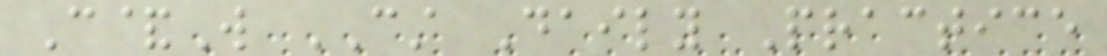C&W CST Daily Practice
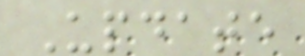Update
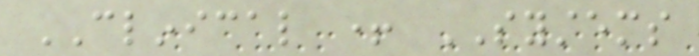CLINICAL + SYSTEMS
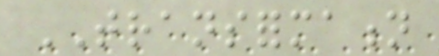TRANSFORMATION
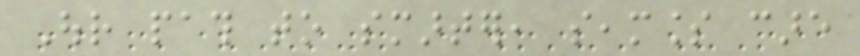Our path to smarter, seamless care
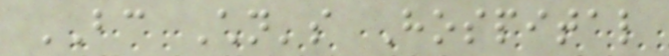BC Children's Hospital
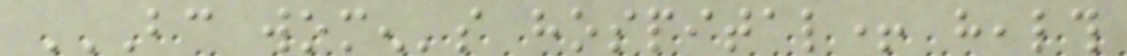BC WOMEN'S HOSPITAL+ HEALTH
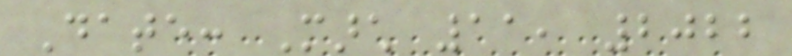Date: March 11, 2022
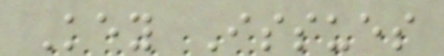Key Issues
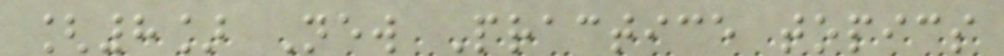[8] New Practice topics
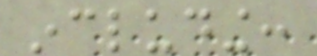including:
